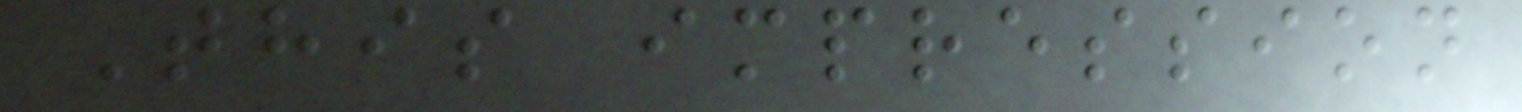This impression
